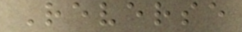Reverse
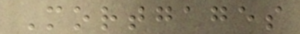Mortgages
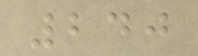240
